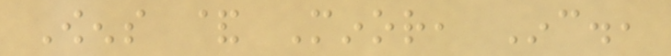Owens & Minor, Inc.,
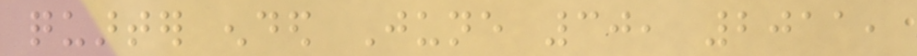quarter ended June 30, 2011,
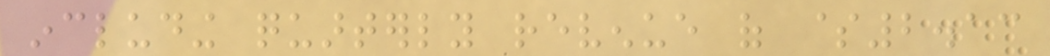including quarterly revenue of $2.13
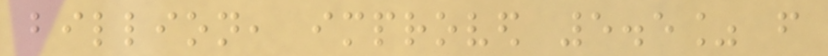billion, improved 5.5% from
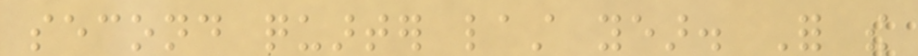second quarter last year. For the
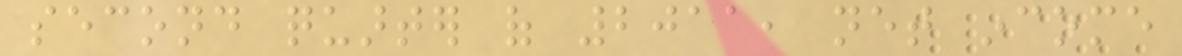second quarter of 2011, net income
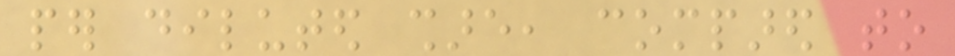per diluted share, compared to
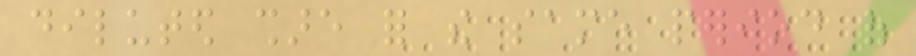diluted share for the same period of
